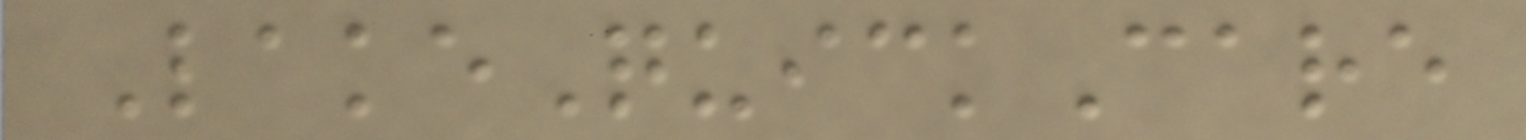LakeQuickCare
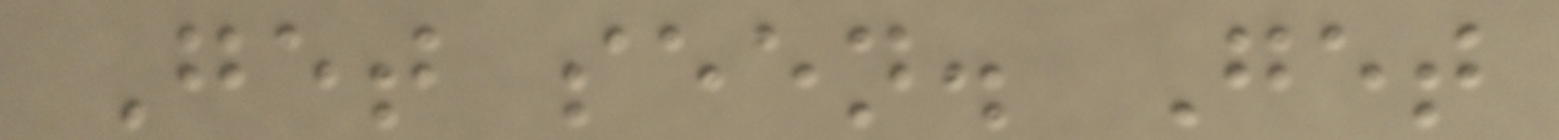Get seen. Get
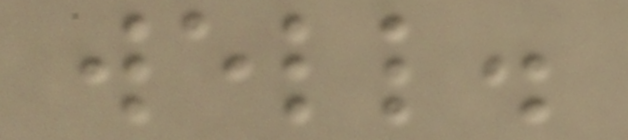well.
